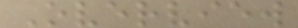Overview
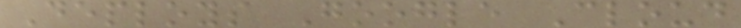Deploys Google Cloud
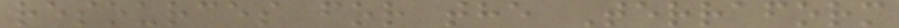resources for the Terraform
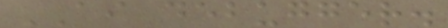AI debugger.
